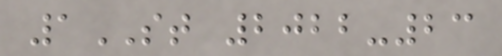1ST 2022-23
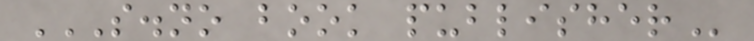S.NO BOOK PUBLISHER
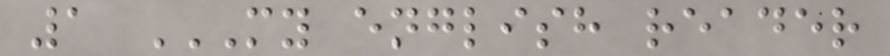1 MY ENGLISH READER
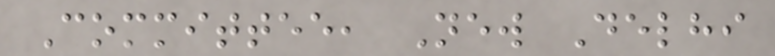Committee, New Delhi
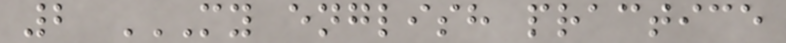2 MY ENGLISH PRACTICE
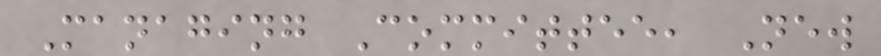Managing Committee, New
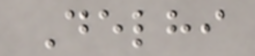Delhi
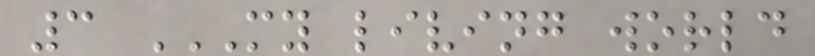3 MY LIVING WORLD
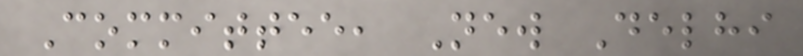Committee, New Delhi
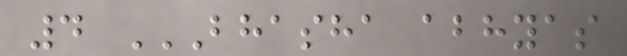4 BHASHA ABHYAS
